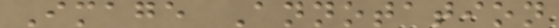Image Annotation
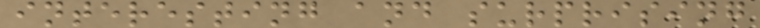interesting and surprising
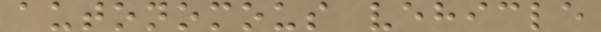autonomous vehicle
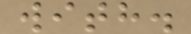with.
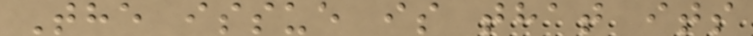The issue is that its
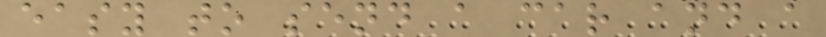easy to send a car and a
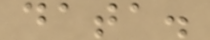data.
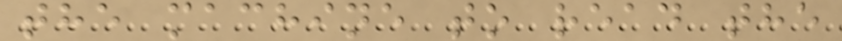the machine to read the
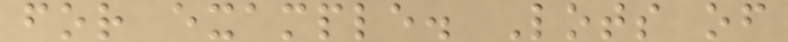for example. Lots of
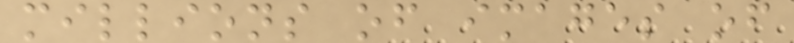millions of images of
